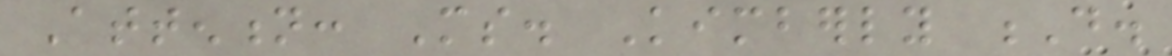Attention: Ms. Kimberly D.
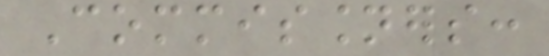Commissioners:
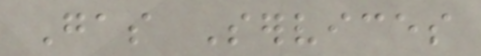Gas Services
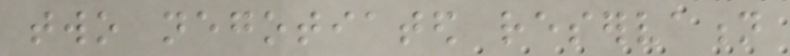two negotiated reservation
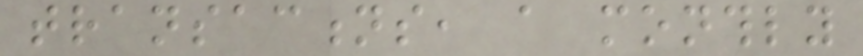transactions, a monthly
